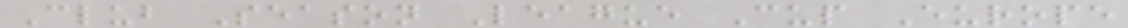Club Season League Cup Europe
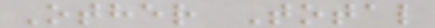Other Total
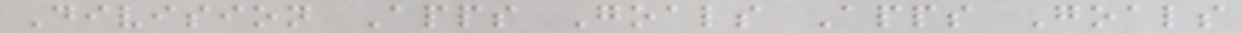Division Apps Goals Apps Goals
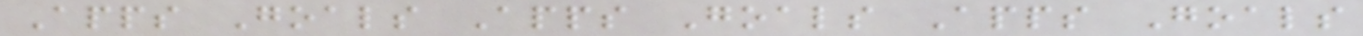Apps Goals Apps Goals Apps Goals
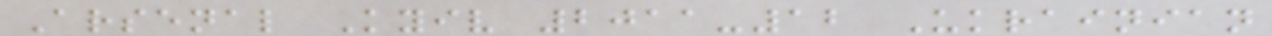Arsenal Kyiv 2011-12 Ukrainian
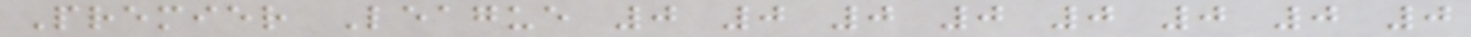Premier League 0 0 0 0 0 0 0 0
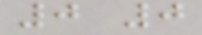0 0
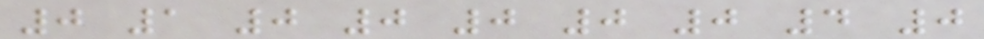0 1 0 0 0 0 0 4 0
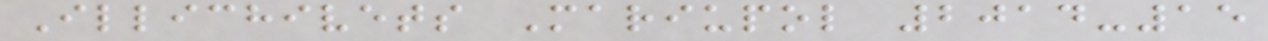Illichivets Mariupol 2014-15
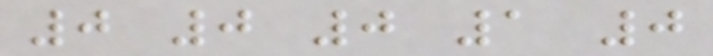0 0 0 1 0
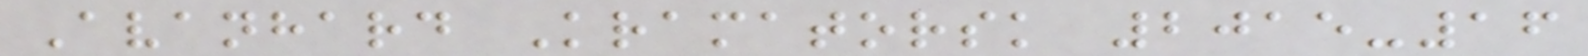Avanhard Kramatorsk 2015-16
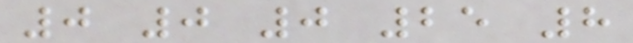0 0 0 25 8
